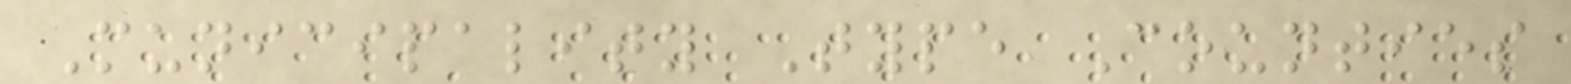Municipality Type Counties
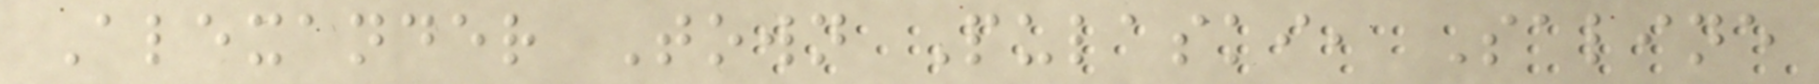Alexander Town Pulaski, Saline
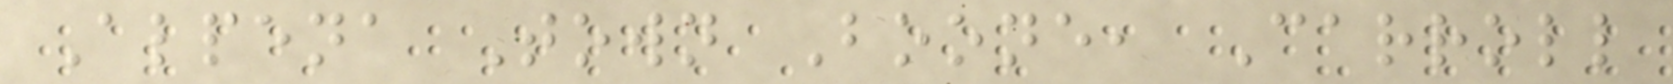Alpena Town Boone, Carroll
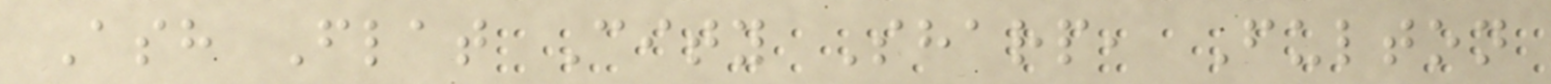Ash Flat City Sharp, Fulton
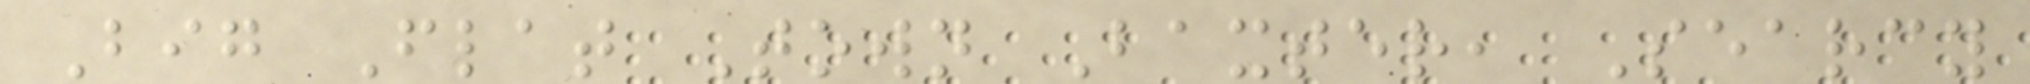Big Flat Town Baxter, Searcy
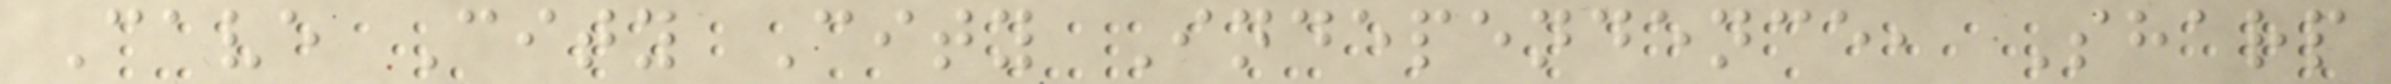Cave City City Independence, Sharp
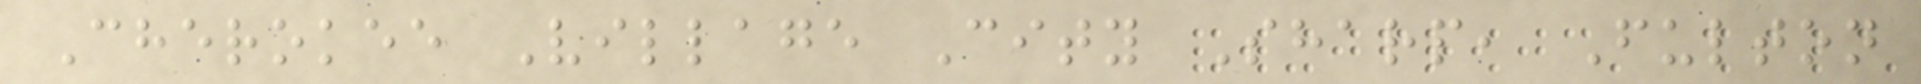Cherokee Village City Sharp, Fulton
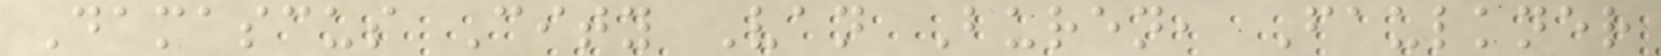Damascus City Van Buren, Faulkner
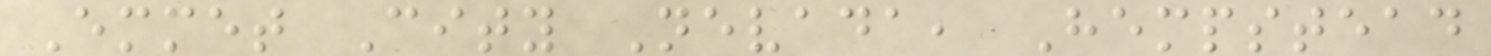Emmet City Nevada, Hempstead
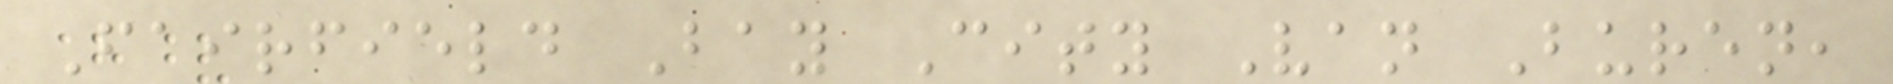Fairfield Bay City Van Buren,
